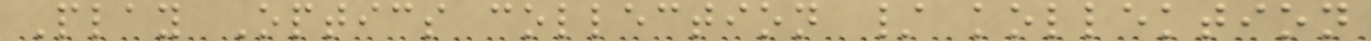Play Optics collection / kollektion
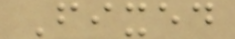Fixed
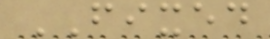FIXED
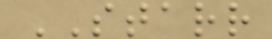STARR
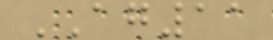AG11
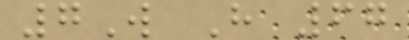7W H 67
